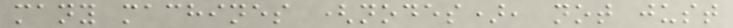many machines (nodes), not just
